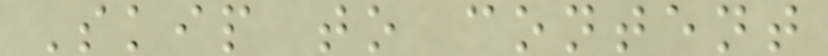Skip to content
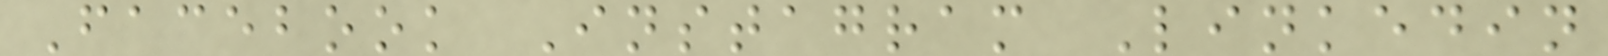Facebook Instagram Linkedin
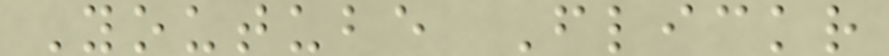Youtube Flickr
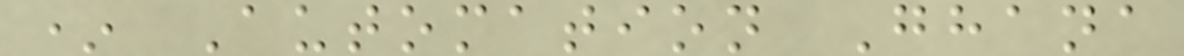* Automation Ghana
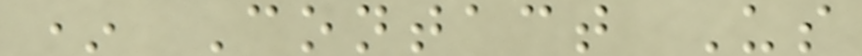* Contact Us
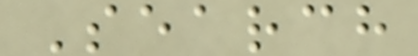Search
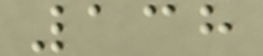138
